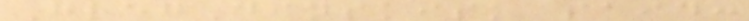GregDinskisk said:
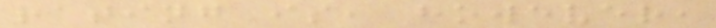rating is, however,
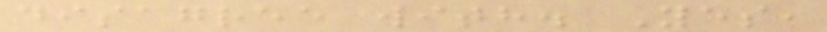disagree with. Yes,
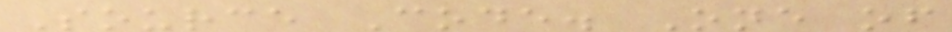Source Code. One of
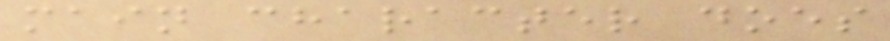main character does
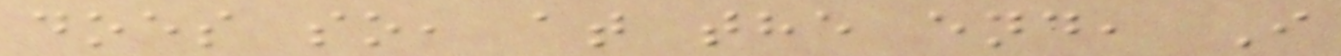does so, at the end, I
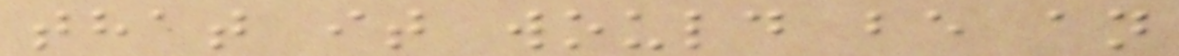that it would be an
